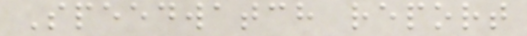Speedwatch report
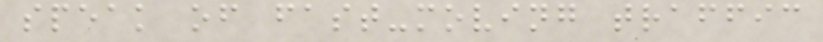speak of fast-moving traffic
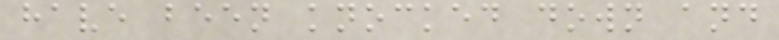have been knocked down and
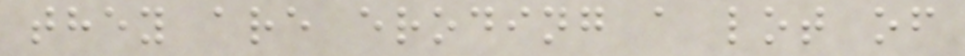they are eroding a lot of
